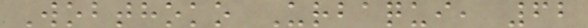Wobthoko Urbaqui, 62
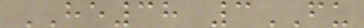HE38 3FU
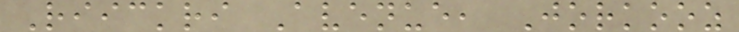Riickri Avenue, Jorkooz
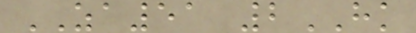ZA51 2HK
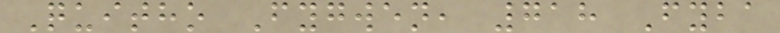Quitho Fygwen, 718 Fyba
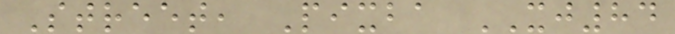Street, Pixba XJ84
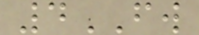4FW
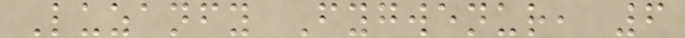Luzanfy Fygwenur, 6
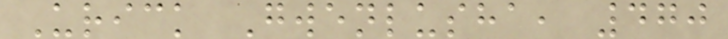Urick Gwenlusha, 470
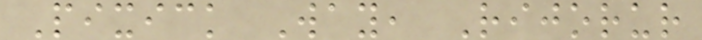Pixick Way, Rijorur
